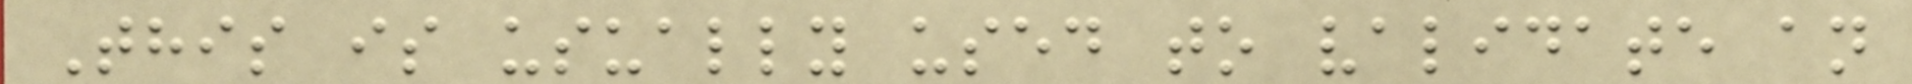This is usually used to validate an
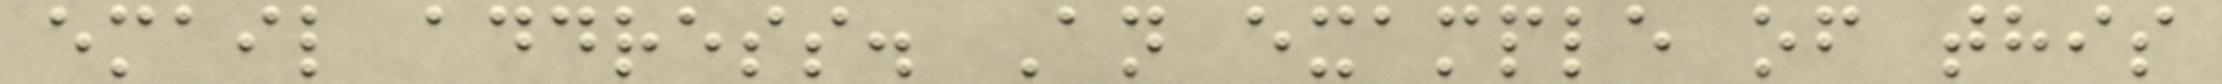email address. An example of this
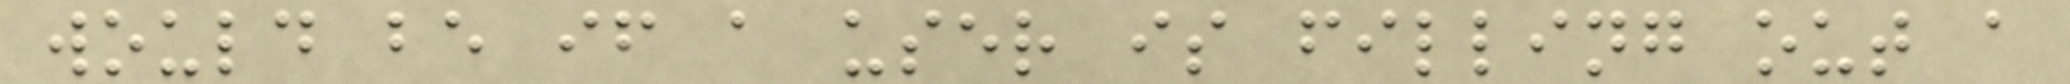would be if a user is filling out a
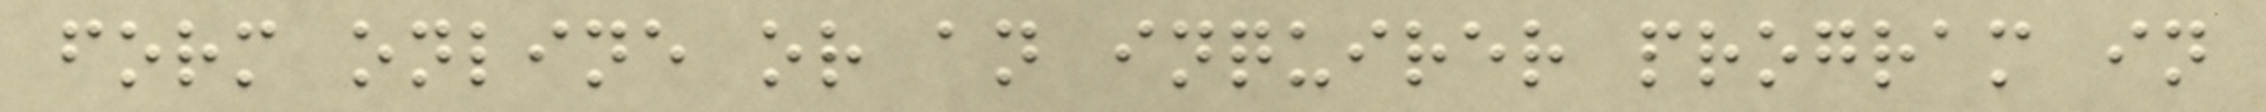form online or an inquirer program in
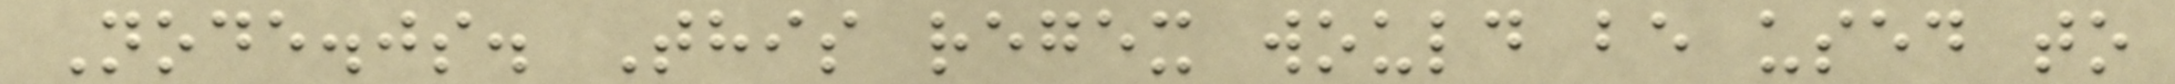Node.js. This regex would be used to
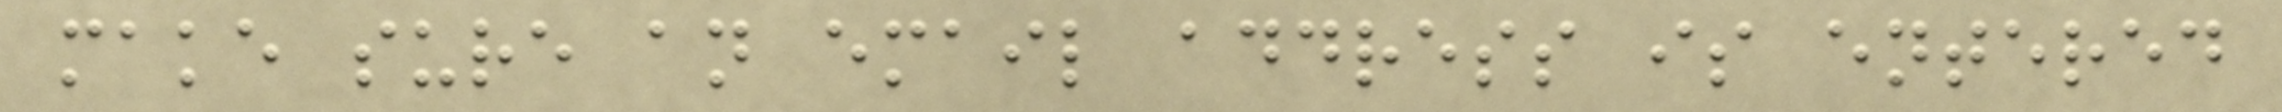make sure an email address is entered
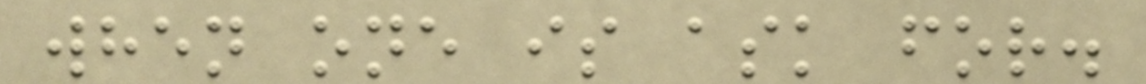when one is ask for.
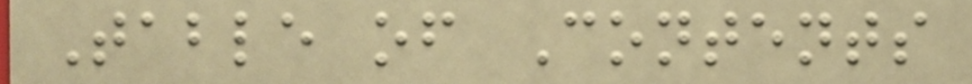Table of Contents
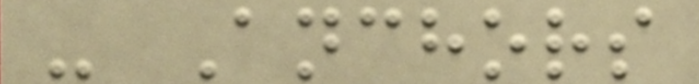- Anchors
